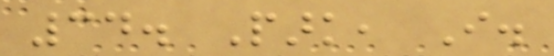34. Park, I.
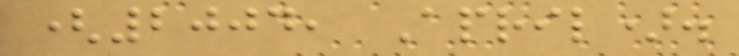(2004, April).
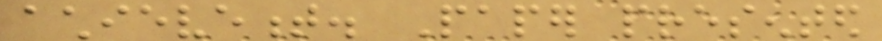achievement. Paper presented
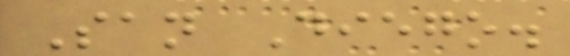San Diego.
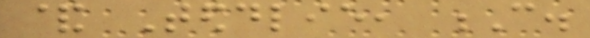& Teddlie, C.
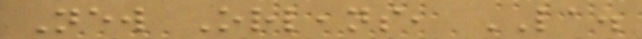New Orleans, LA.
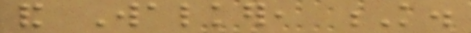and Walker, K.
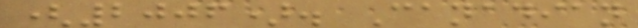(2006). Canadian
